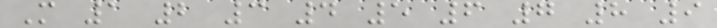M 1 2 3 4 5 6 7 8 9
